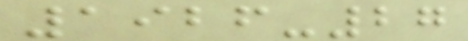1926-27
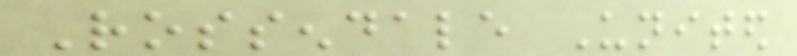Rossendale United
